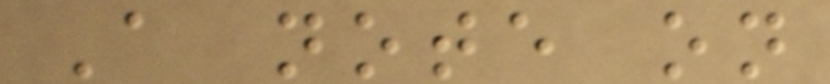A note on
